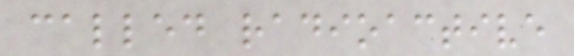called radioactive
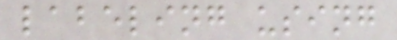labeling using
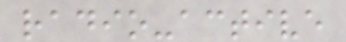radio-active
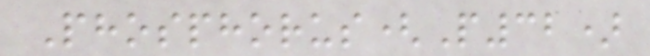Phosphorus(P32)
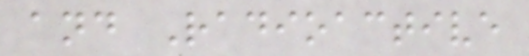and Radioactive
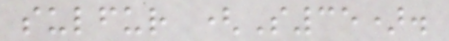sulfur (S35).
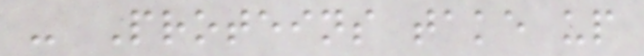- Proteins take up
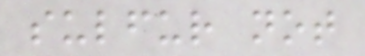sulfur not
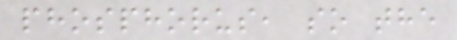phosphorus, so the
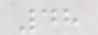48
